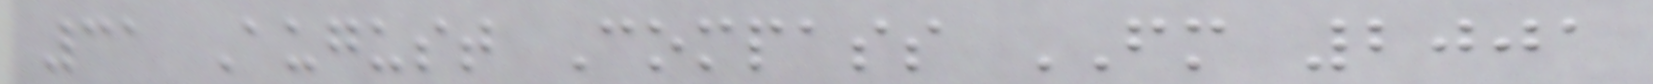31 August Compass FM 2001
